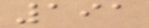191
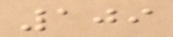109
